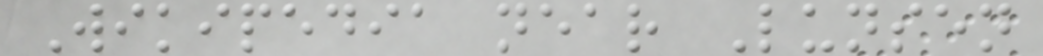Wikipedia near Lunsen
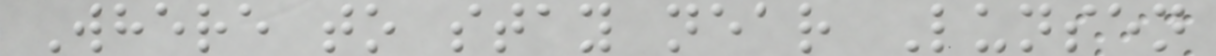Where to stay near Lunsen
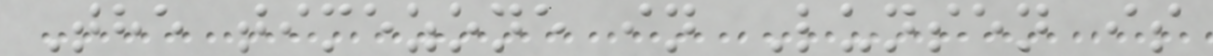The timezone in Lunsen is
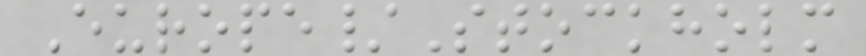Europe/Stockholm
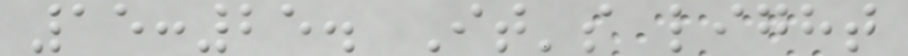15:25. It's light
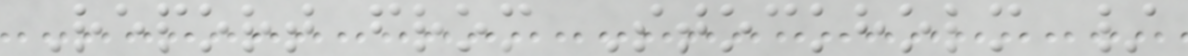Report from Stockholm /
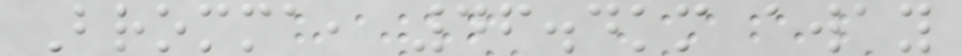Bromma, 46.4km away
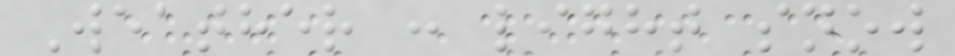Weather : light snow
